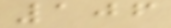106
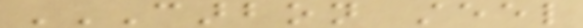CARBON STEEL
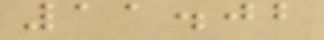11.02
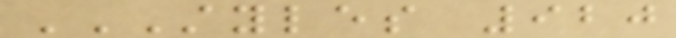STYLES 920
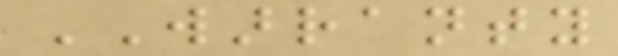WARRANTY
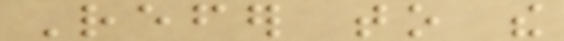Refer to the
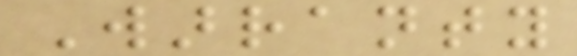Warranty
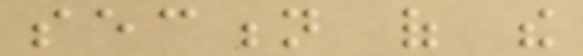section of the
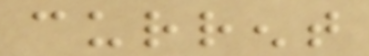current
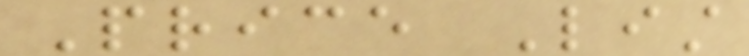Price List
